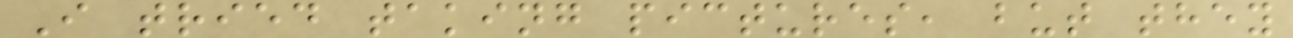I tried taking pictures, but they
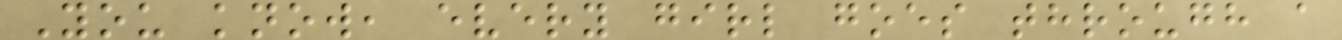You know, every girl goes through a
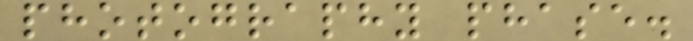photography phase.
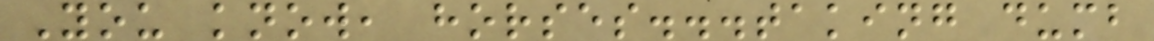You know, horses...taking dumb
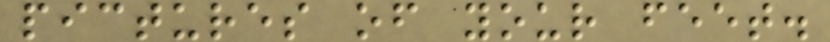pictures of your feet.
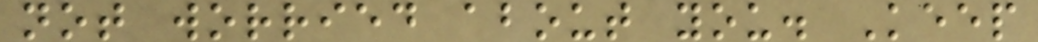not worried about you. Keep
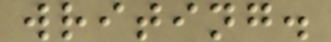writing.
